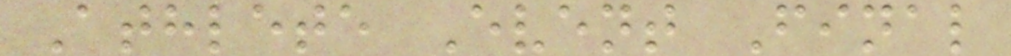Athlete Event Final
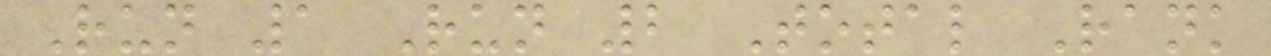Run 1 Run 2 Total Rank
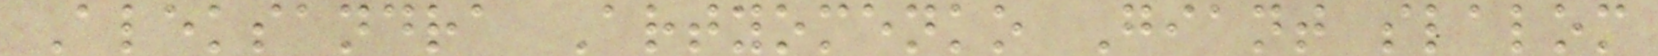Aleksandra Artyomenko Giant slalom
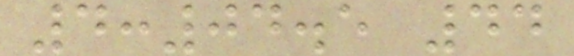4:04.5 44
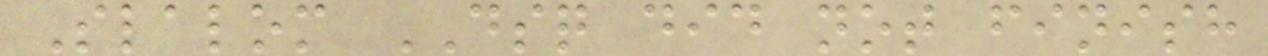Slalom DSQ did not finish
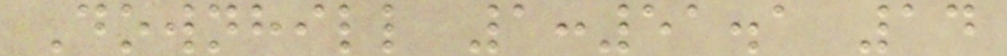Downhill 1:51.1 14
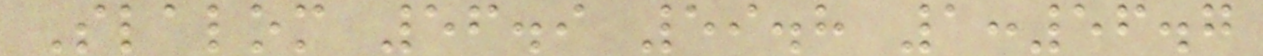Slalom 56.9 59.8 1:56.7
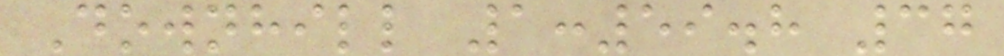Downhill 1:59.8 37
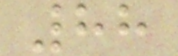88
